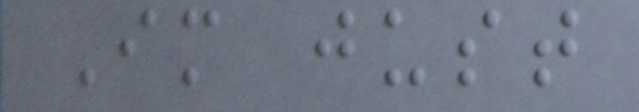Im just
